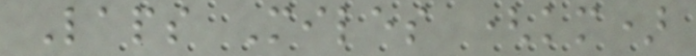Laps Miles (km)
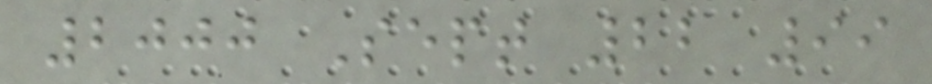2000 Sept 22 99
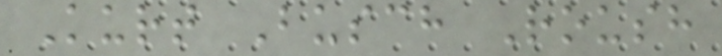Kurt Busch Roush
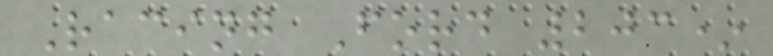Racing Ford 203*
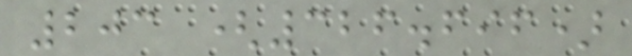203 (326.696)
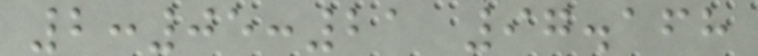2:05:21 97.168
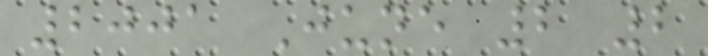2001 June 2 2
